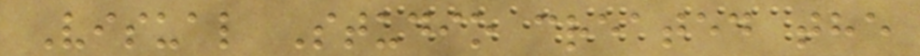Visual Studio created the
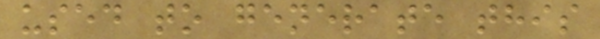used to generate this
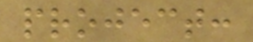project:
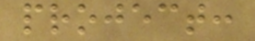project:
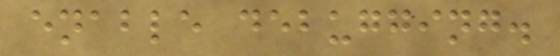enable debugging.
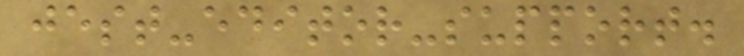jest-editor-support.
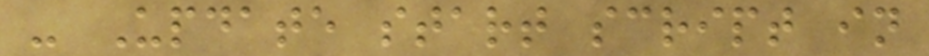- Update start script in
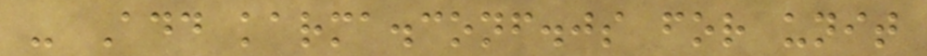- Add karma.conf.js for unit
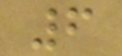6
